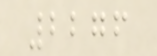2276
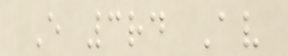E 3rd Av
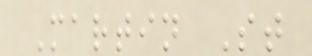Martin St
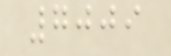7009
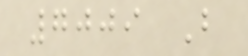7009 B
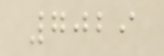7029
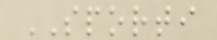SPORTI
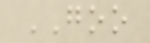GOO
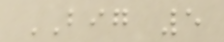BIG 5
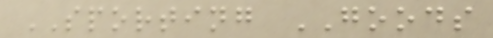SPORTING GOODS
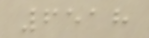6518
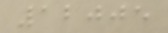12005
